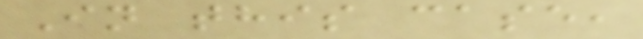In this case,
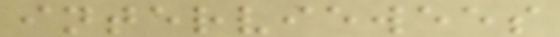interviewees
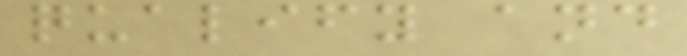qualify and
